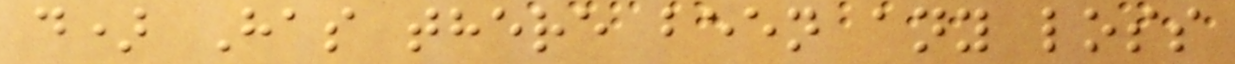d) Has there been any loss
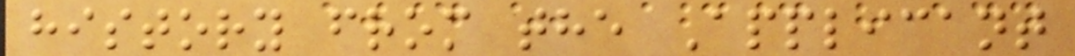history from the Applicant
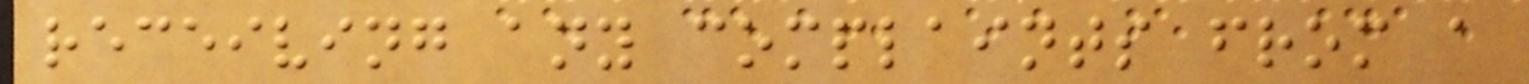receiving any complaints from a
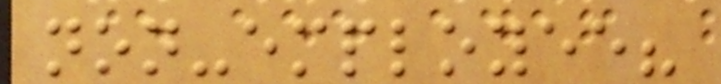non-employee?
